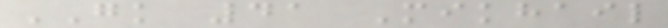GK 41 Mikhail
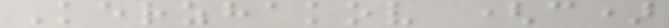Kerzhakov (c)
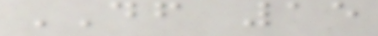DF 15
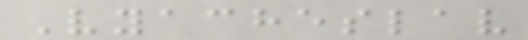Vyacheslav
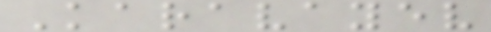Karavayev
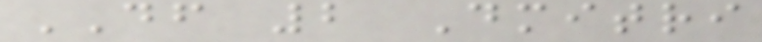DF 2 Dmitri
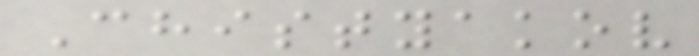Chistyakov
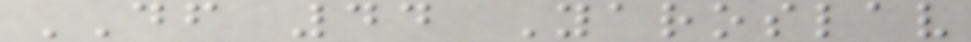DF 44 Yaroslav
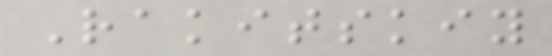Rakitskiy
